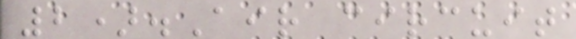2).Air circuit
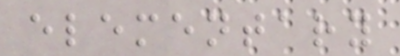elementary
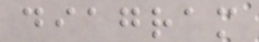diagram
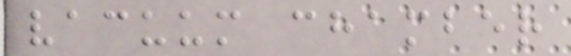vacuum chamber
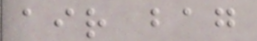air bag
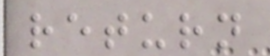return
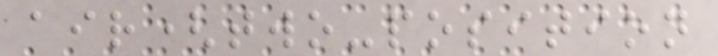air(two-position
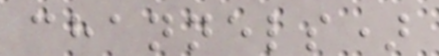channels)
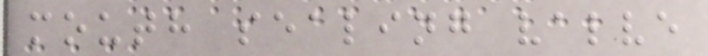mouth sealing valve
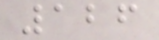126
